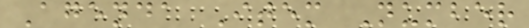Agenda Item Number
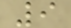9
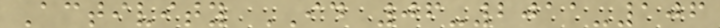Activity ID 06-2011-106
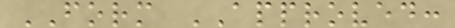FORM APPROVED:
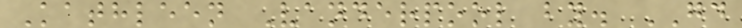Kathleen Vanderpool by. GD
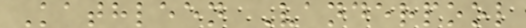Kathleen Vanderpool
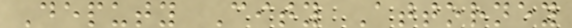Deputy City Attorney
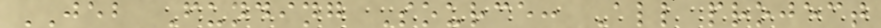JEB Funding Source: All project
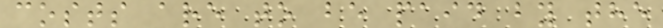costs are to be paid by the
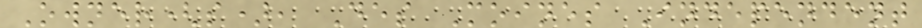Owner(s), Des Moines Independent
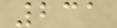231
